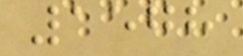1578
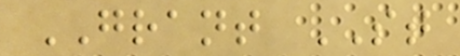GRANT ST
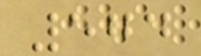574
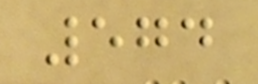574
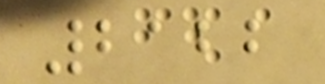2122
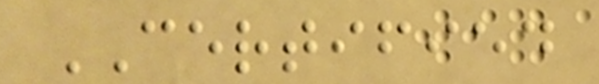CERTIFIED
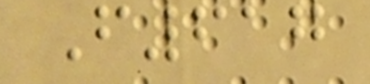F617
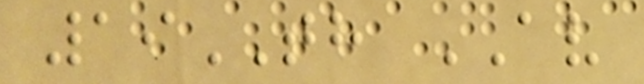19TH AV
